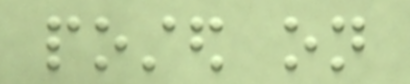posted on
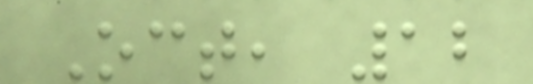Oct, 12
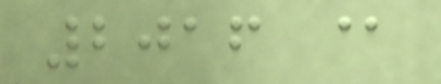2016 @
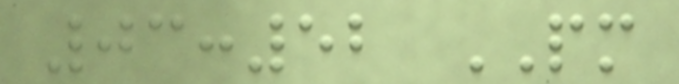03:52 PM
